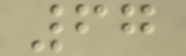67
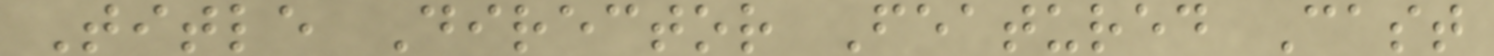Title Director Featured Cast
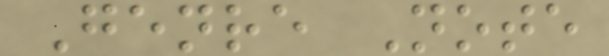Genre Note
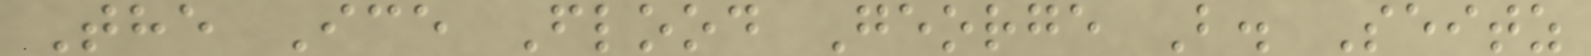The Ice Flood George B. Seitz
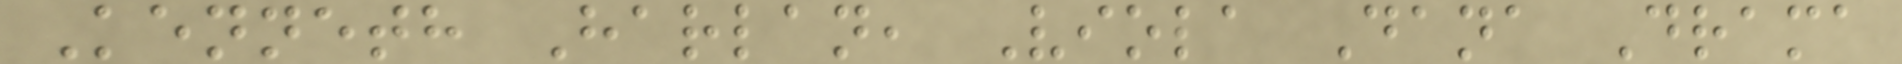Kenneth Harlan, Viola Dana Drama
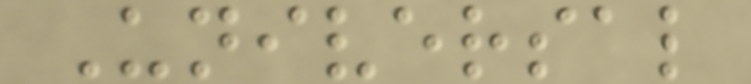Universal
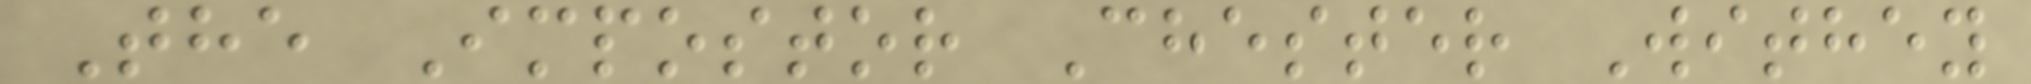The Impostor Chester Withey
